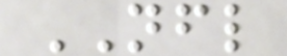NFL
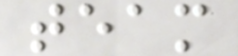team
